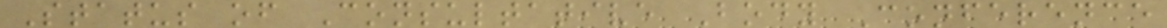Status of Consultative Body Conference
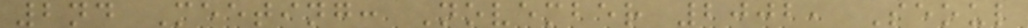2nd Meeting: November 2002, Seoul
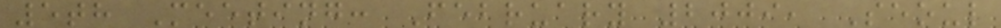5th Meeting: February 2009, Seoul
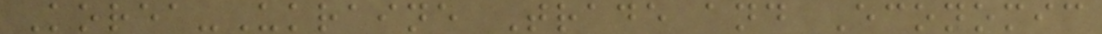Korea-Ukraine Trade and Economic
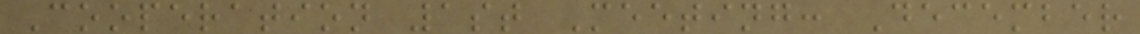Cooperation 1st Meeting: December
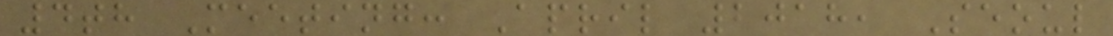4th Meeting: April 2018, Seoul
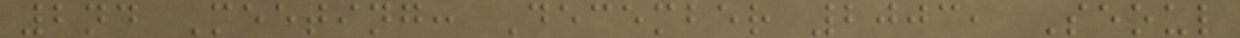2nd Meeting: December 2003, Seoul
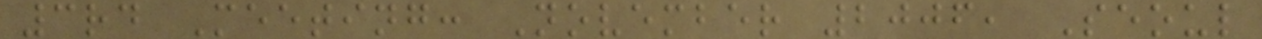3rd Meeting: November 2006, Seoul
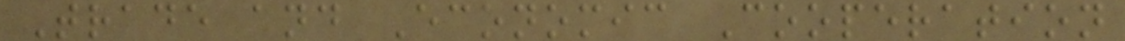Trade and Economic Cooperation
